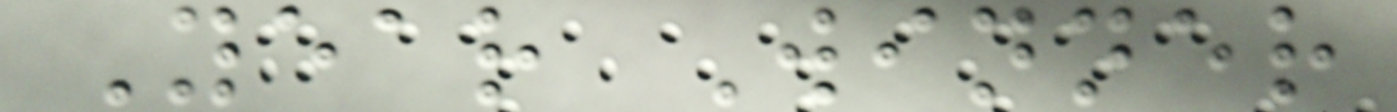Year Winner
